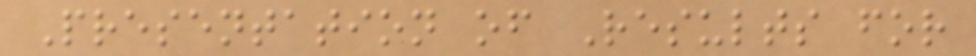Presentation of Results for
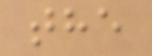the
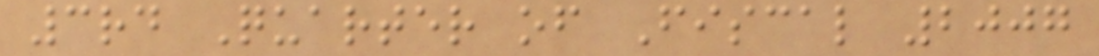3rd Quarter of Fiscal 2007
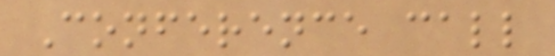Conference call
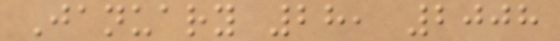January 28, 2008
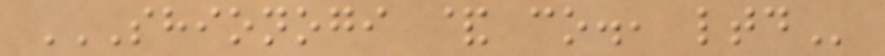SHIONOGI & CO., LTD
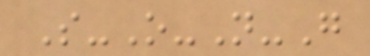S-O-N-G
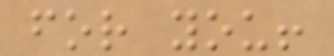for you!
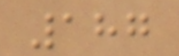187
